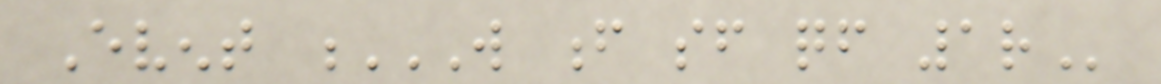Event W F SF QF 1R
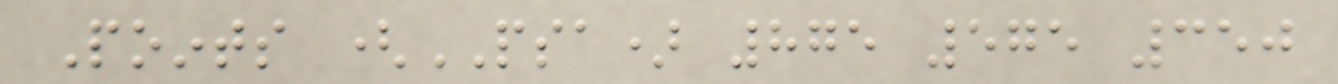Points (PSA) 875 575 350
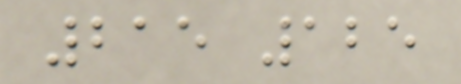215 125
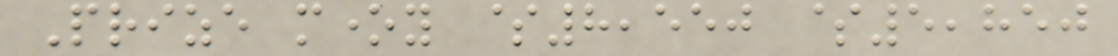Prize money $8,550 $5,850
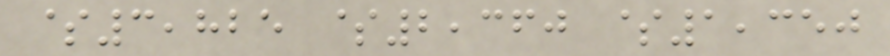$3,825 $2,360 $1,350
